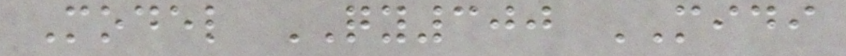Model QY300 MIDI
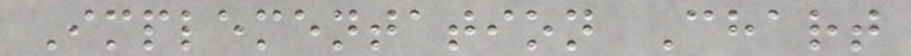Implementation Chart
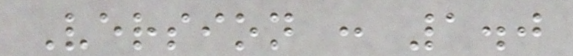Version : 1.0
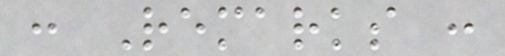: Remarks :
